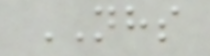NHS
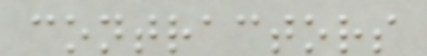contractors
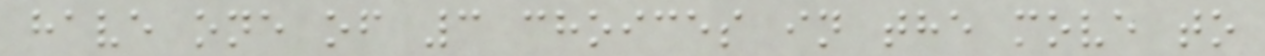have one of 3 choices in the move to
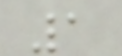1
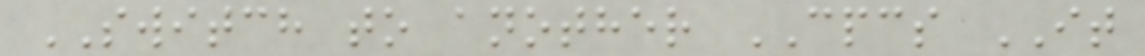SWITCH to another CPCS IT
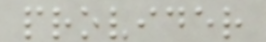provider
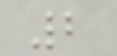2
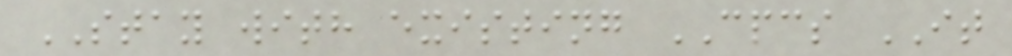STAY with existing CPCS IT
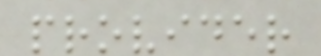provider
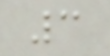3
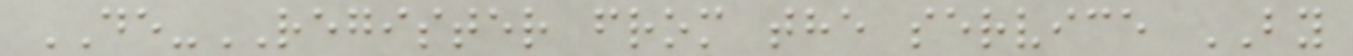DE-REGISTER from the service BY
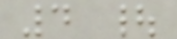4 |
